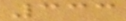333
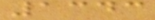1343
